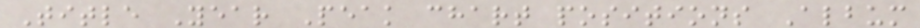Title Year Peak chart positions Album
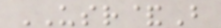USR&B
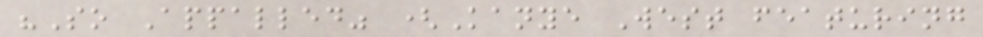"So Appalled" (Kanye West featuring
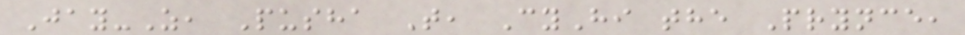Jay-Z, Pusha T, CyHi the Prynce,
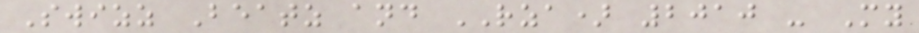Swizz Beatz and RZA) 2010 - My
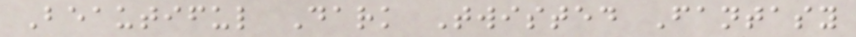Beautiful Dark Twisted Fantasy
